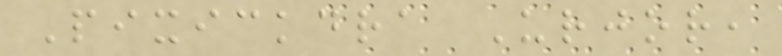Pixickdra Urjor,
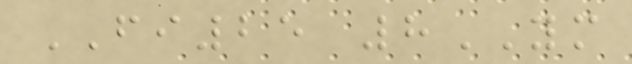FI25 8YM
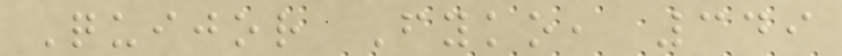Quijor Fyko, 349
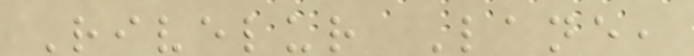Rivelur Lane,
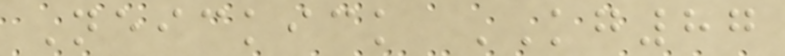Neickick KG87
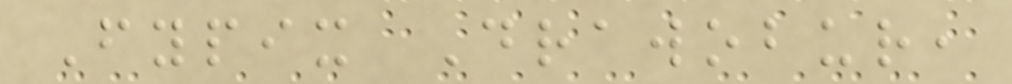Fypix Drawobur,
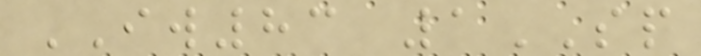IW83 1SP
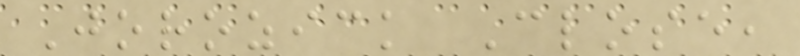Jorozick Close,
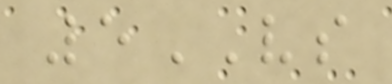5VS
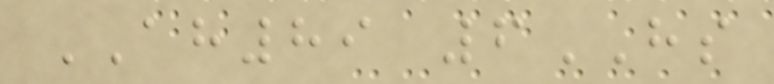AH89 6HS
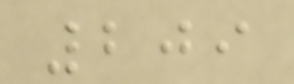209
